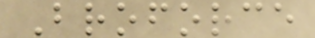Broforce
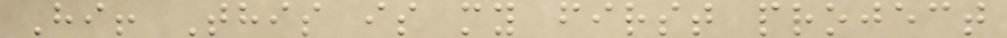Hi! This is my first project
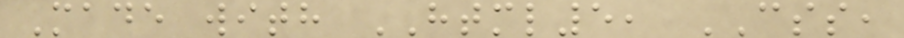Made with HTML5, CSS,
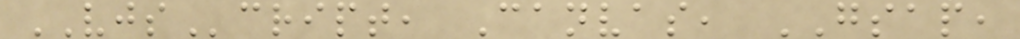VJScript, Canvas, GSAP,
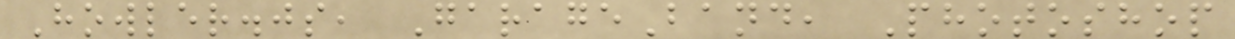Howler.js, GarageBand, Photoshop
